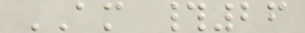AM #26
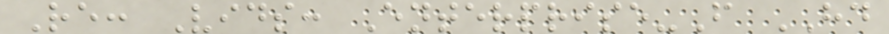Re: Vids: Enterprise-F HD
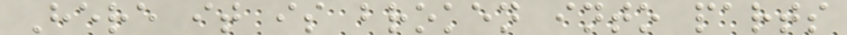Here it is broken into parts
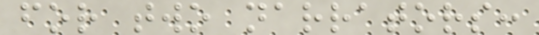for two narrators:
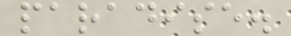paradise.
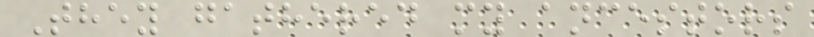They gathered my ancestors
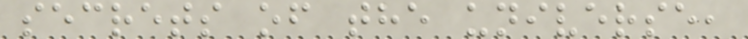secrets of the universe,
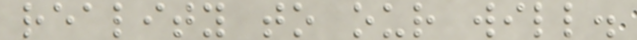reality to our will.
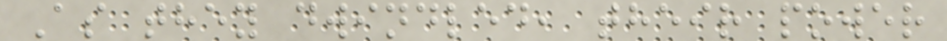As they dwindled, their power
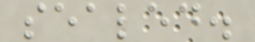sealed.
